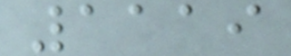1119
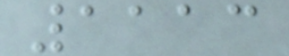1113
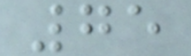75
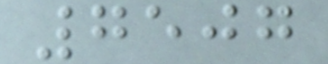7507
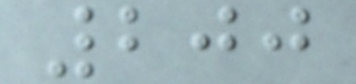200
